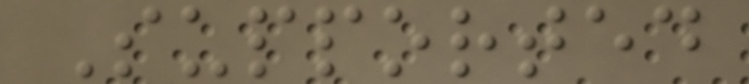Supported
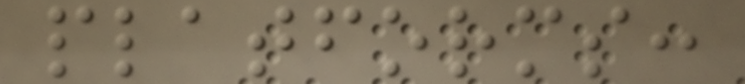platforms:
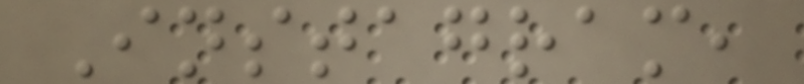Instagram,
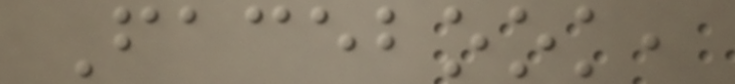Facebook,
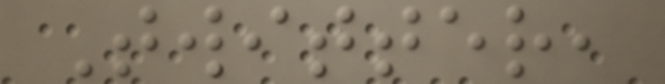Twitter,
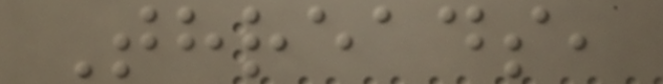Threads,
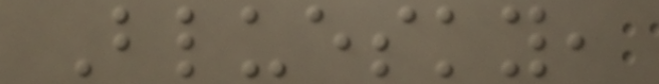Bluesky,
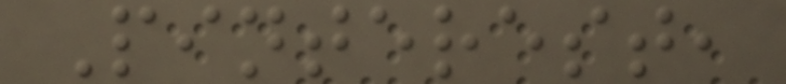Pinterest,
